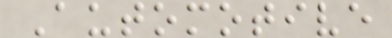Automotive
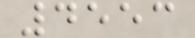4553
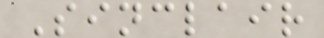Sinclair
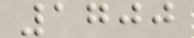1700
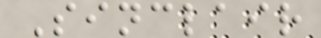Sinclair
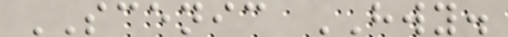SCENIC HWY.
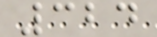324
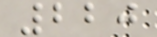220
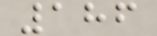186
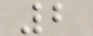2
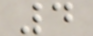4
